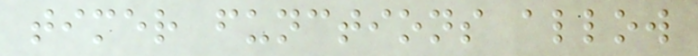timer functions allow
